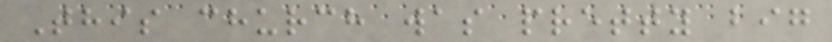This church was pretty big
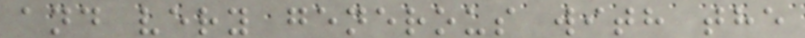and very generous with the
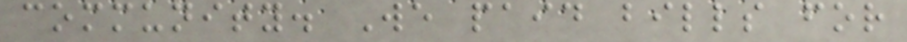community. We paid bills for
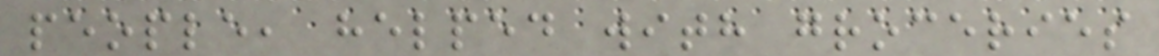people, helped with groceries
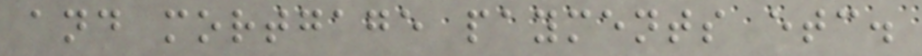and mortgage payments etc.
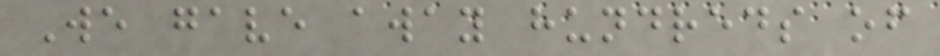We gave away hundreds of
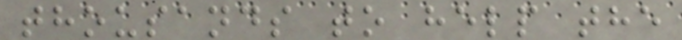thousands to help the
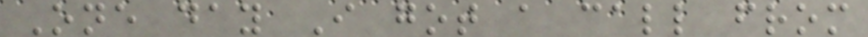One day I got a call from
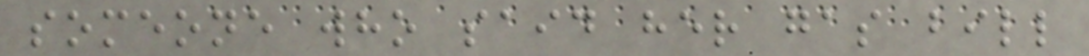someone who said her gas bill
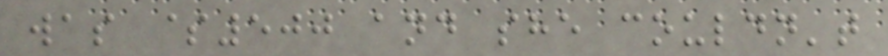was $500 and she couldn't
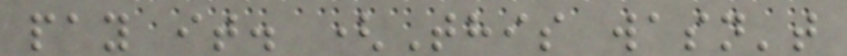pay it. (This wasn't
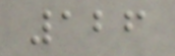126
